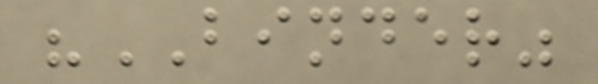"BINDER"
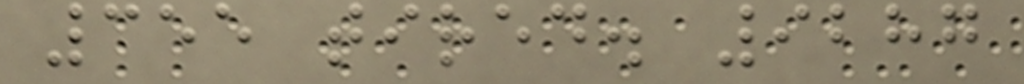355 tired. 9287
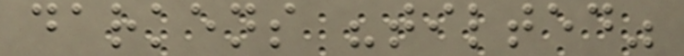darkens "tilted"
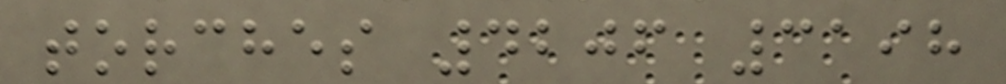torches 4206 3198
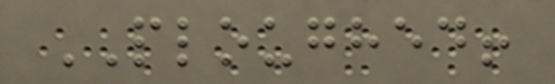PLOUGHED!
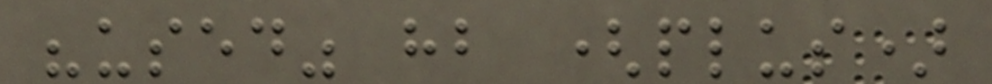"used" hb (plus)
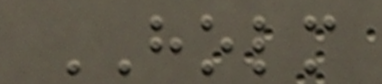HOLM
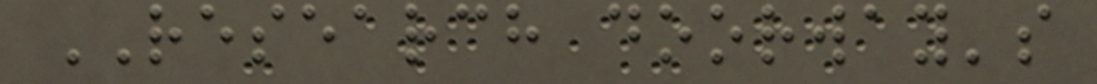RESEARCH doorway's
